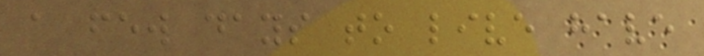a few days to live have
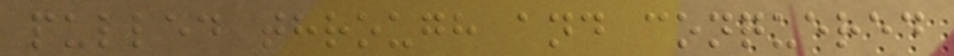pulled through and conquered
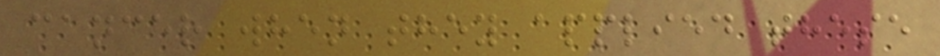cancer when they applied these
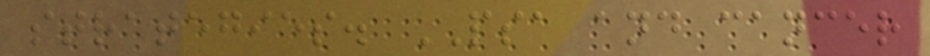strategies. PSA and cancer
